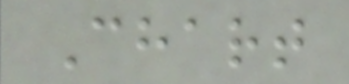Chart
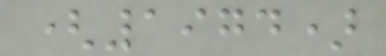(1974)
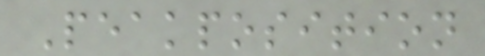Peakposition
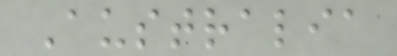Australia
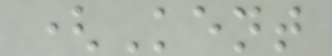(Kent
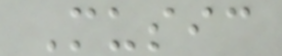Music
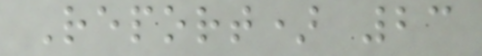Report) 23
